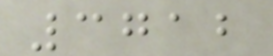3712
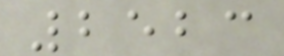2523
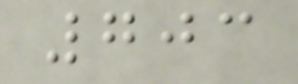703
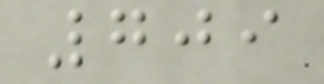709
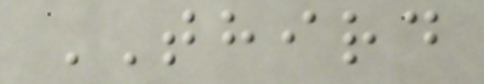THIRD
